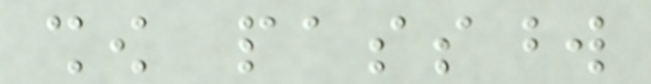show password
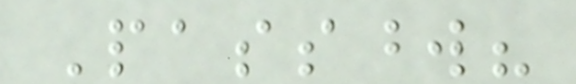Password?
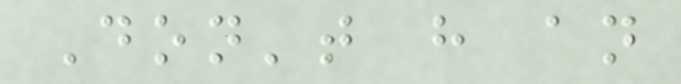Don't have an
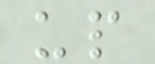up
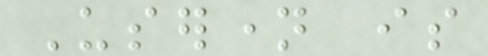Username is
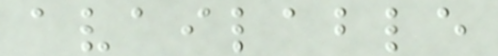available
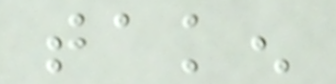taken
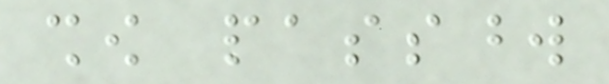show password
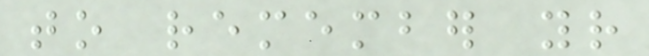to remember your
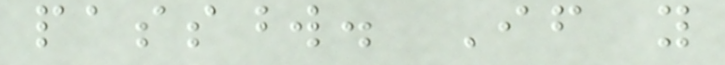password. If you
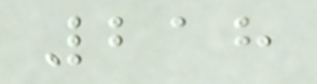218
